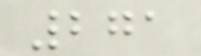271
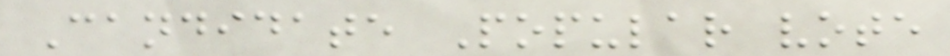Candidate Popular vote
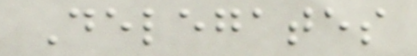Delegates
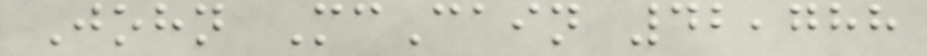John McCain 42,788
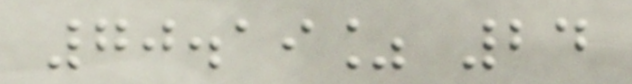70.19% 24
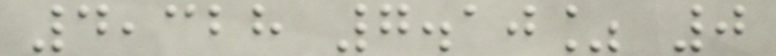4,328 7.10% 0
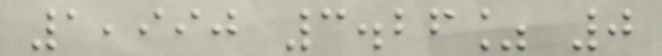1,990 3.26% 0
